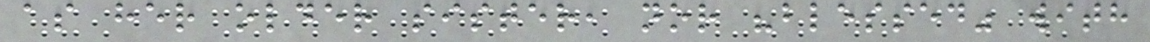as her older sister, nor "blessed" with
